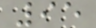95
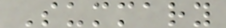Summary
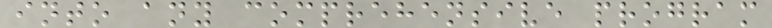into any comprehensive program
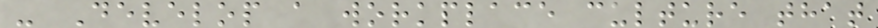- Develop a workplace culture that
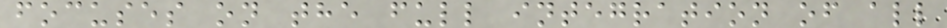focuses on the full integration of all
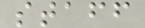staff
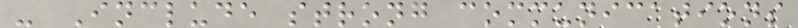- Include strong communications
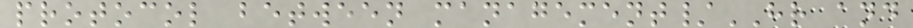protocol between management/HR and
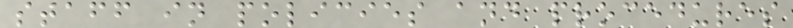staff in policies and procedures
